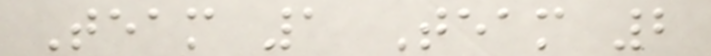Team 1 Team 2
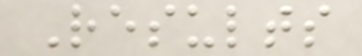Results
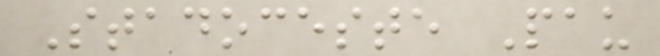Stadoceste Pau
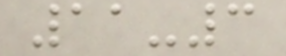11-3
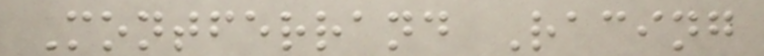Montferrand Racing
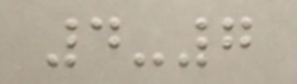4-7
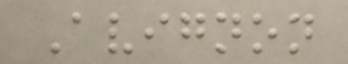Avignon
